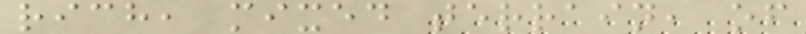rich, mixed terrain, of
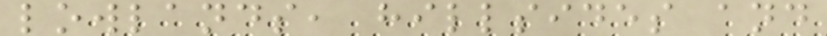lowlands, hillsides and
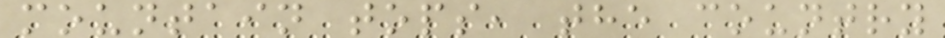mountain tops, the country
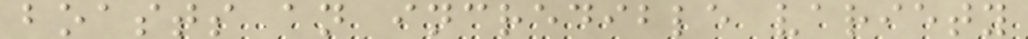boasts an incredible variety
